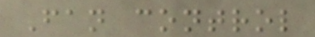Fan control
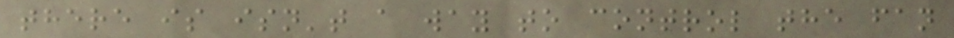there is isn't a way to control the fan
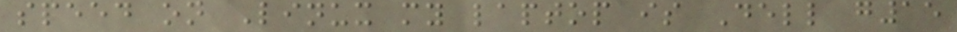speed on Linux my laptop is Dell g15
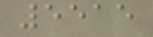5515
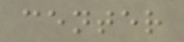center
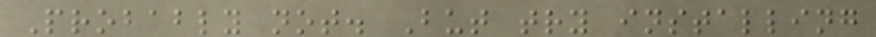Probably not. But try installing
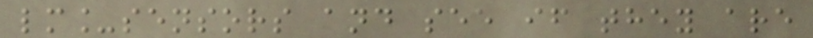lm_sensors and see if they are
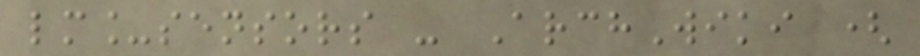lm_sensors - ArchWiki (
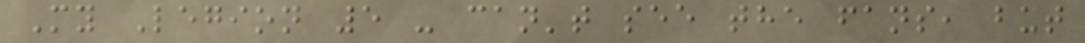My Legion 5 - can't see the fans, but
